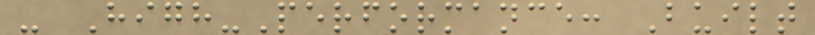- High-Performance: Built
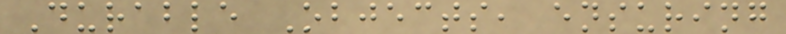Durable Objects, ensuring
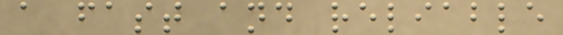a fast and reliable
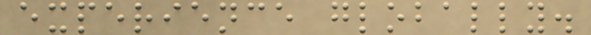experience globally.
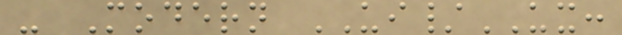- Modern UI/UX:
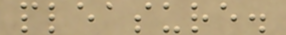pleasure.
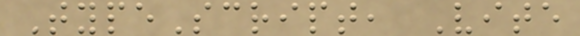TypeScript, Vite
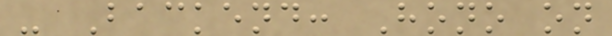- Backend: Hono on
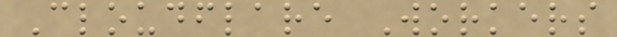Cloudflare Workers
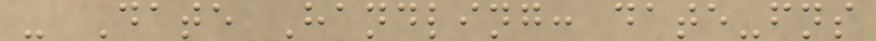- Date Handling: date-fns
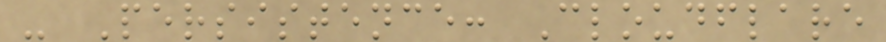- Persistence: Cloudflare
